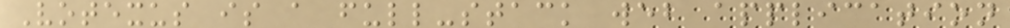Votexus is a full-stack web application
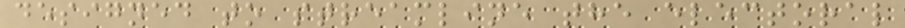designed to streamline the electoral
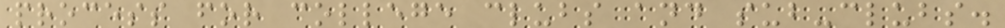process for college clubs and sub-clubs.
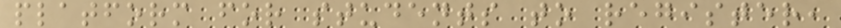platform for students to register,
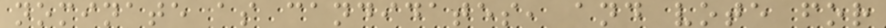nominate as candidates, and vote for
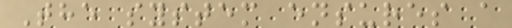The system ensures a
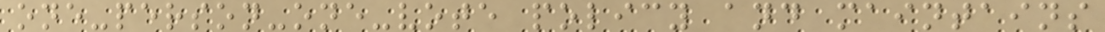one-person-one-vote policy and maintains
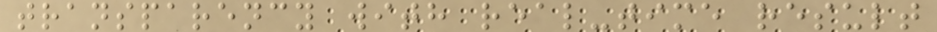transparency with real-time result
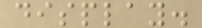display.
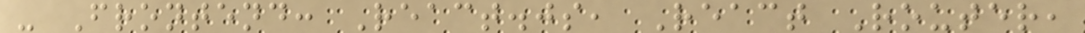- Frontend: React.js, React Router,
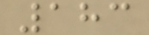183
